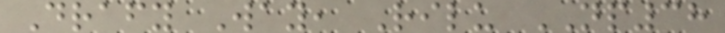Drafy Way, Rilu NP38
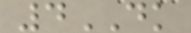4DK
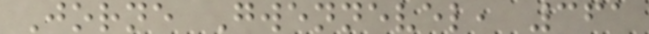Jorne Gwennevel, 361
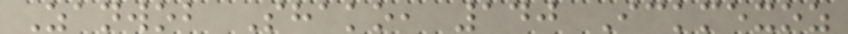Zanwob Shako, 140 Ickmexoz
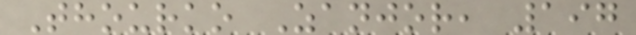Thourko Zanjor, 197
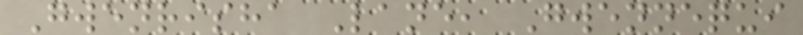Gwenrisha Lane, Gwennequi
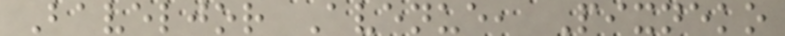Baveljor Avenue, Pixneko
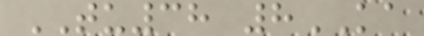TU38 8KA
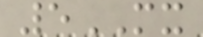5MX
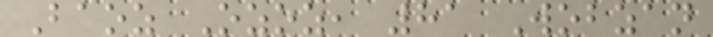Baoz Ozoz, 81 Wobzan
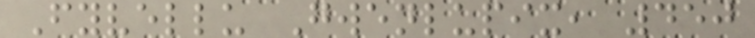Fyvellu Gwenlupix, 450
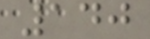140
